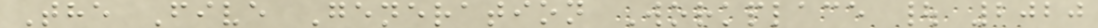The Five Generation Workplace | 2020
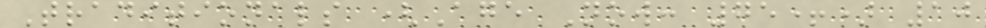Traditionals (Age Now: 75+) 10
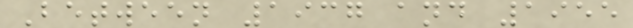Between 1937 and 1955
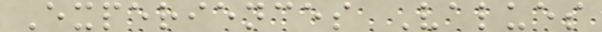Experiences Values
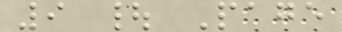9 | Page
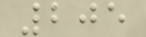205
